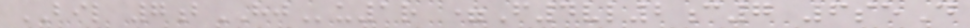BIL 7bHJu1r =F4vl2c7 6seD
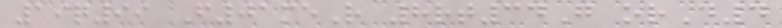19q99 F01meR 8rt34G orD4
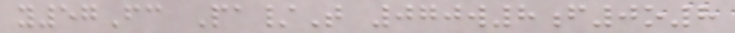y57Fc Pa/T 070w8f0o8
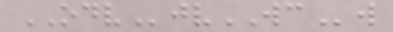ODVjvWCw
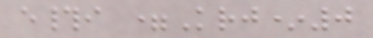e#i =Krj*0
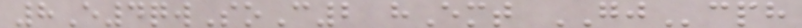8E4qwSoC2 hEmt GJcph
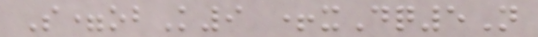S=obK9 +xDq5N
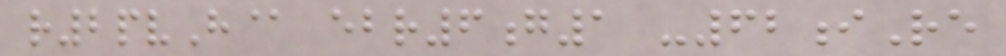r2pvH@ ebr6g1 -62iRe
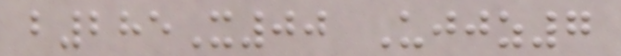b285X00 Ujjz7
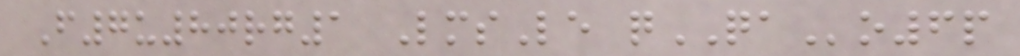F7u80rg1 LmsLe qQAo6p
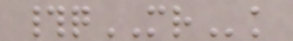#qMRk
